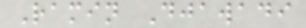Ramin Djawadi
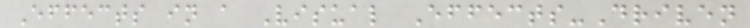Effects in a Visual Effects-Driven
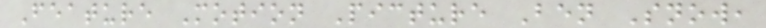Feature Motion Picture Ben Snow,
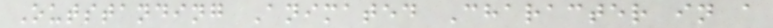Outstanding Animated Character in a
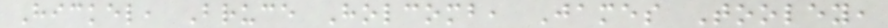Hickel, Bruce Holcomb, James Tooley,
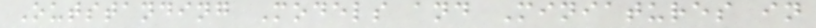Outstanding Models and Miniatures in
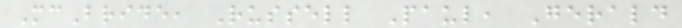McBride, Russell Paul, Gerald
